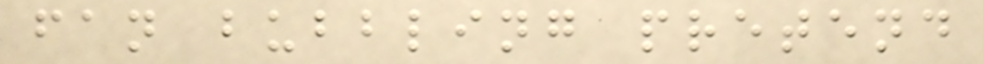fan bubbling pretend
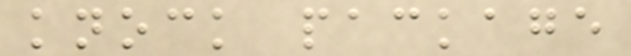knock package
